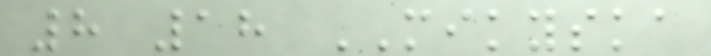8 18 MIKYSKA
